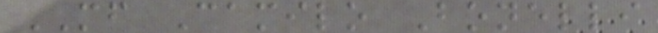MF Camilo Bonelli
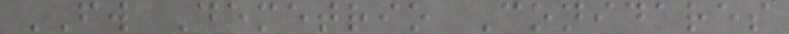FW Demetrio Conidares
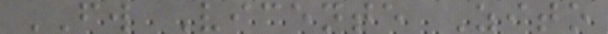FW Vicente Zito
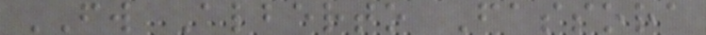FW Alberto Fassora
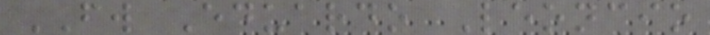FW Eduardo Leoncio
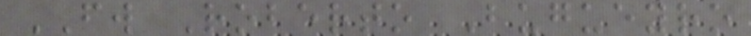FW Roberto Bugueyro
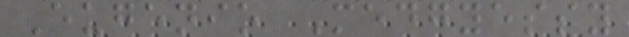Eugenio Medgyessy
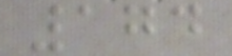174
